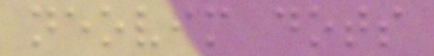neovim dots
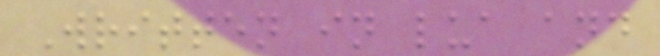Written in lua and
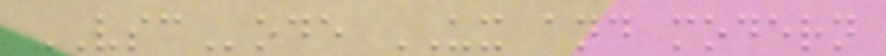VSCode UX and modern
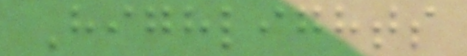Highlights
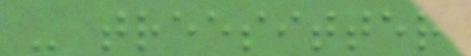- treesitter
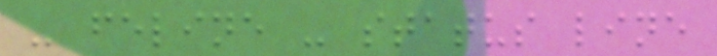- feline - status line
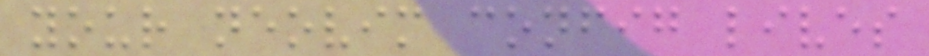your neovim config lives
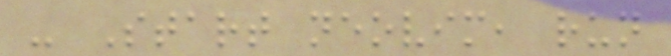- Start neovim, run
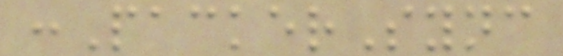:PackerSync
